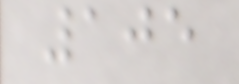105
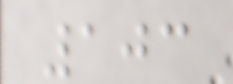103
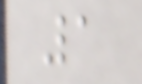1
